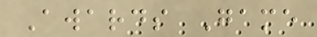Awards Game
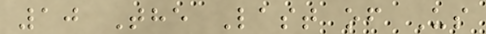10 The Last of Us
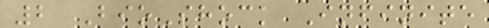2 BioShock Infinite
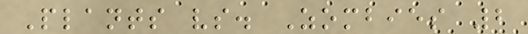Plants vs. Zombies 2
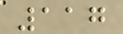117
